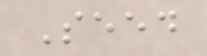Seed
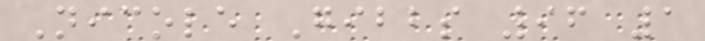Nicole Gibbs 96 1
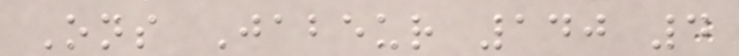Ons Jabeur 140 4
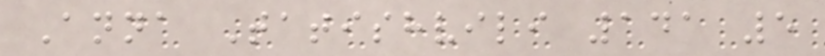Anna Tatishvili 141 5
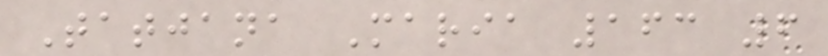Tatjana Maria 163 6
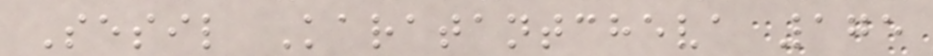Sesil Karatantcheva 175
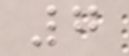7
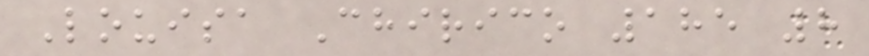Louisa Chirico 185 8
